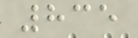835
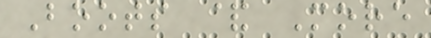Boots & More
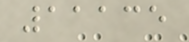11135
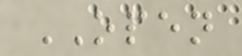OPEN
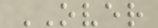OVER
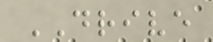DRIVE
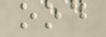ood
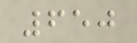650
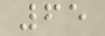65
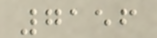7156
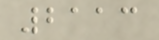2113
